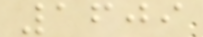1609
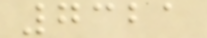7321
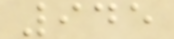945
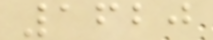1620
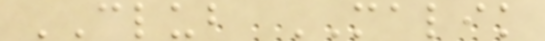CLUB MALIK
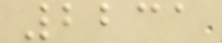2231
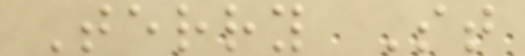Terry St
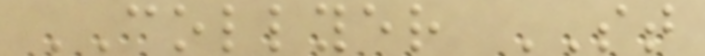COLLYER ST
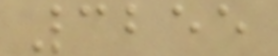3255
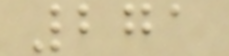271
